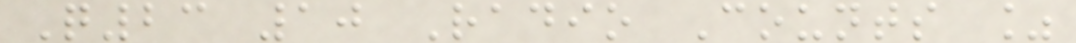Q23 10 Radio Counts %
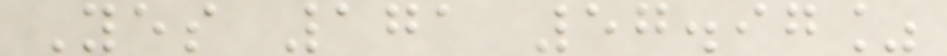Yes 171 57.97%
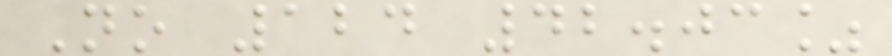No 124 42.03%
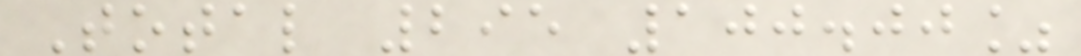Total 295 100.00%
